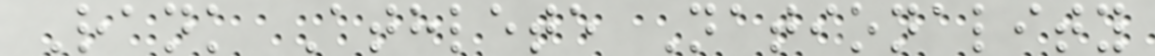Rank Athlete Nationality
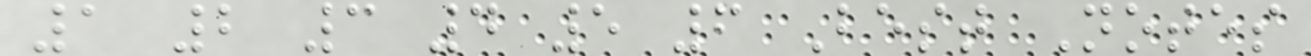1 2 3 4 5 6 Best Notes
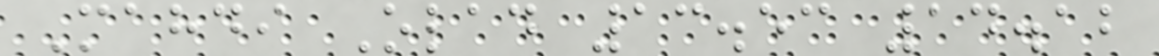Mahdi Olad 13.53 14.12
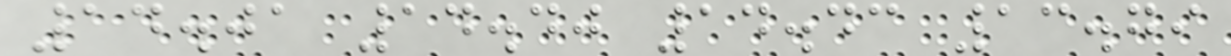14.01 14.40 14.43 13.79
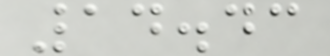14.43
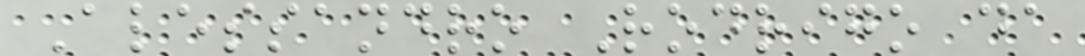Alessandro Rodrigo da
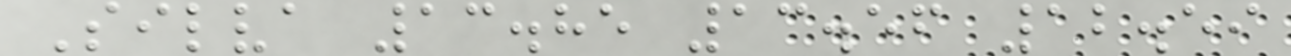Silva 13.85 13.56 12.59
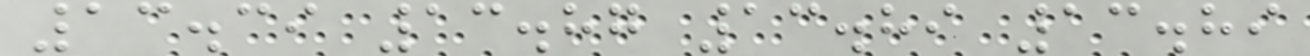13.39 13.87 13.89 13.89
